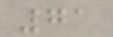71
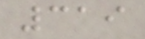319
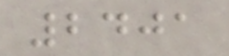2401
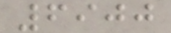6900
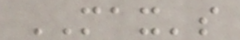MAX's
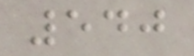540
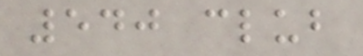540 club
